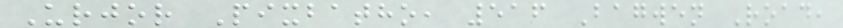Urjor Pixbatho, 516 Bagwen Road,
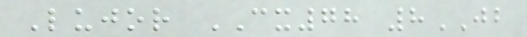Lujor CX78 8JB
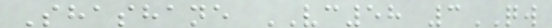Shashane VC58 3QW
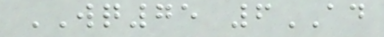WQ75 6AD
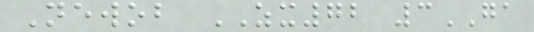Newob ZX72 3GA
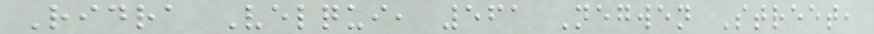Ridra Velqui, 561 Negwen Street,
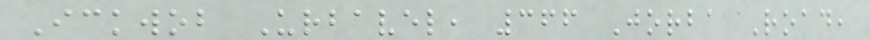Ickwob Urbavel, 366 Jorba Road,
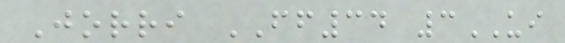Jorri FF34 3UI
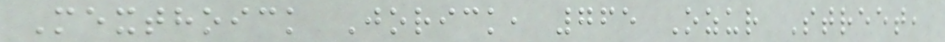Mexthoick Jorick, 765 Ozur Street,
